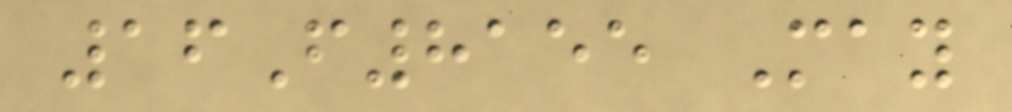16F8155 May
